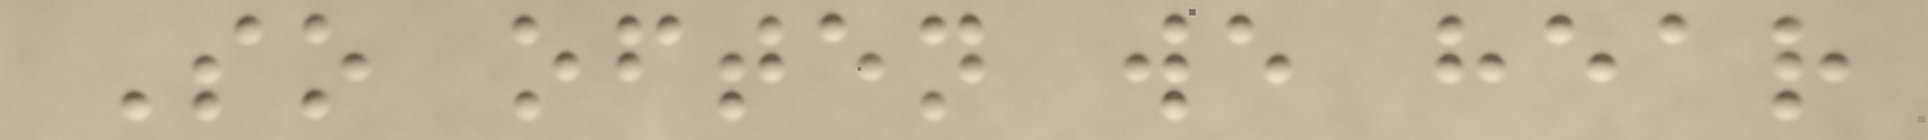So often we hear
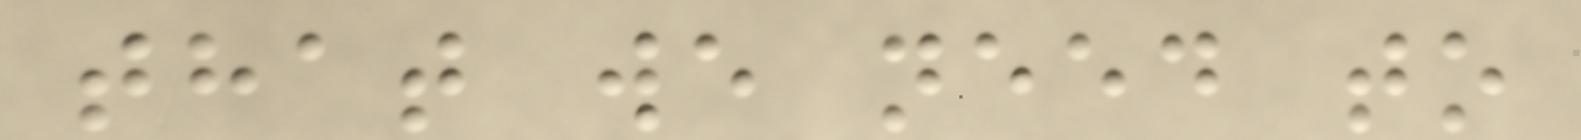that we need to
